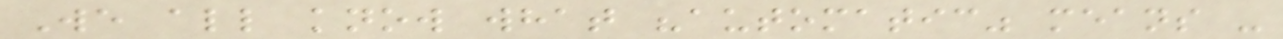We all know what "automatic" means -
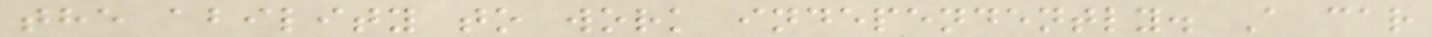the ability to work independently. A car
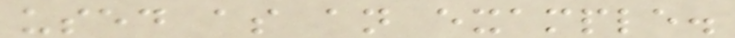used as an example.
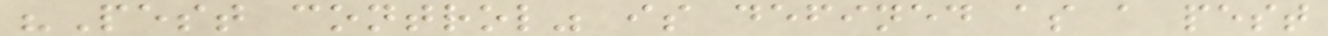"Pest control" is defined as a pest
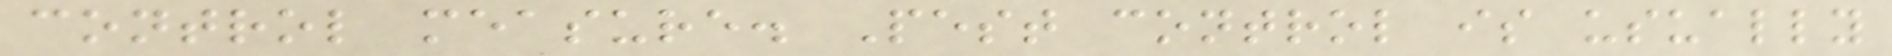control measure. Pest control is usually
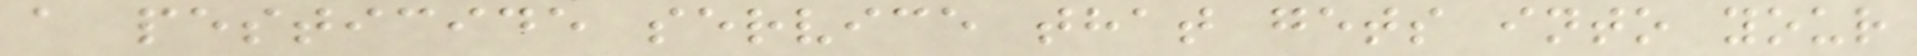a pesticide service that gets into your
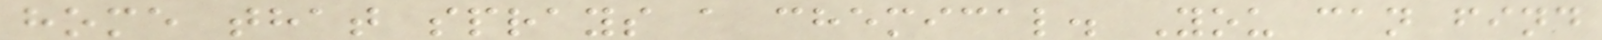home that sprays a chemical. You can find
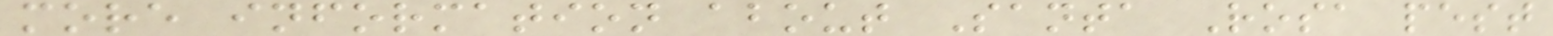more information about Santa Rosa pest
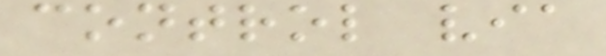control via
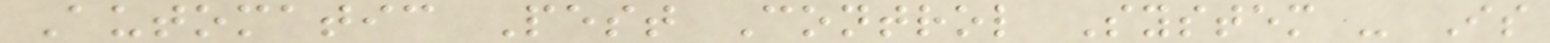Automatic Pest Control System - Is
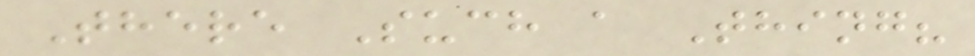There Such a Thing?
